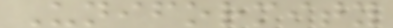Uniformity
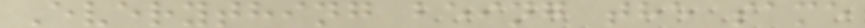Everything being the same
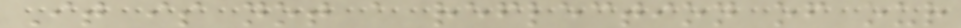It is not a reflection of our
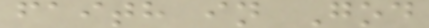faith in God
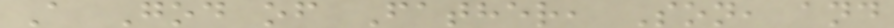A God of Father, Son, and
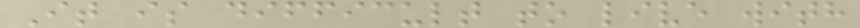It is difficult to live with
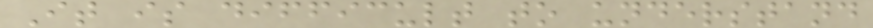It is difficult to understand
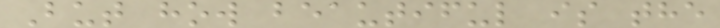But how beautiful is the
